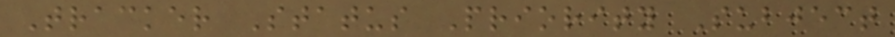Tracker Status Priority Subject
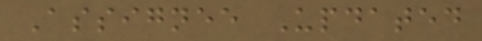Assignee Updated
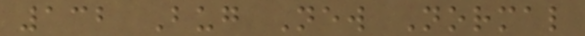132 Bug New Normal
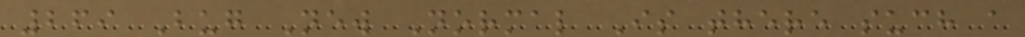269 Bug New Normal Is there such a
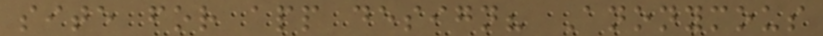site for app design? Anonymous
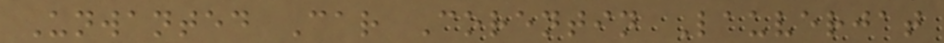Unwanted Car Corentin Lauverjat
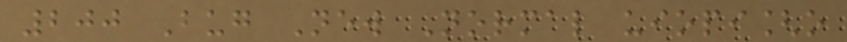200 Bug New Normal uiopi[o
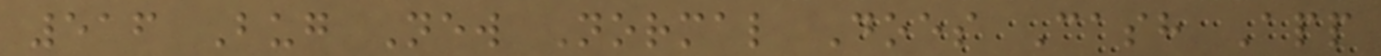516 Bug New Normal Does Cash App
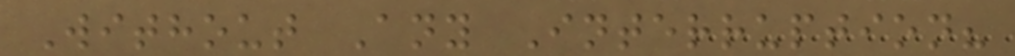Without Any Interruption?
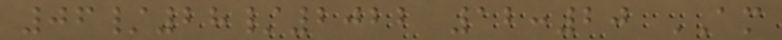06/28/2022 12:20 AM
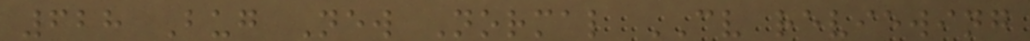628 Bug New Normal CV reviewing
